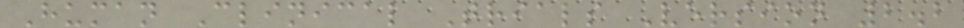Human Clinical Trials Version 2.2
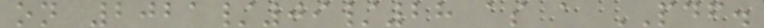on 2021/09/28 as a PDF.
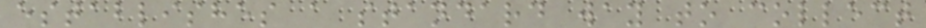establishes a standard way to collect
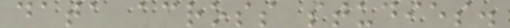data across studies.
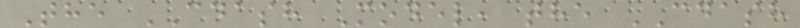The CDASH Model, the CDASH
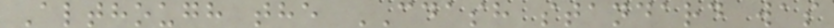Although the CDASH standard was
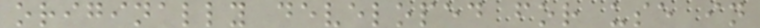originally developed for use in
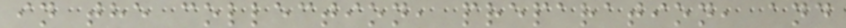in the collection, preparation, and
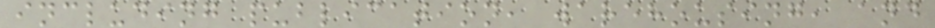including publication, warehousing, and
